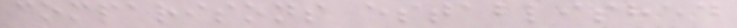comparisons established
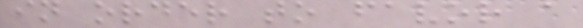in order to favor a
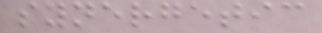synergetic
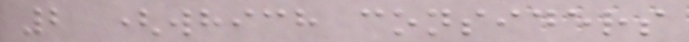2 (which considers
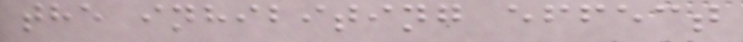the inhibiting effect
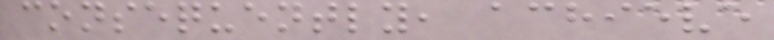consequently, achieve
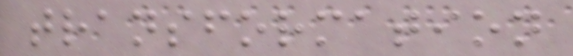transformation
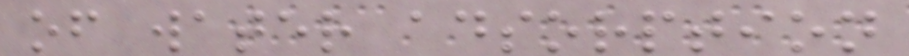of water adsorption
